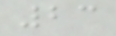23
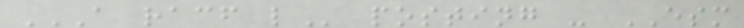A RACF L posting - ESM
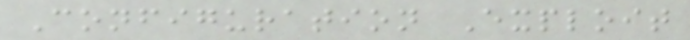Configuration Exploit
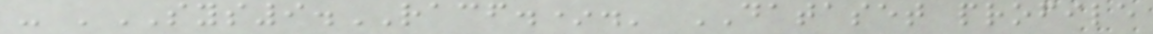- 'SYS9.RACF.*.' DATASET profile
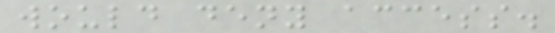would deny access.
